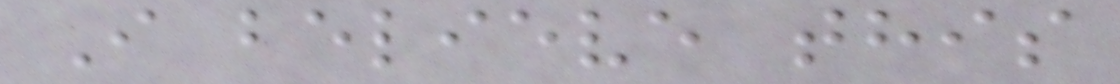I believe this
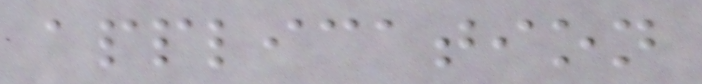application
